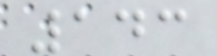143
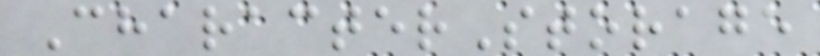CharacterStorage
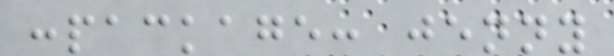:package: jenny
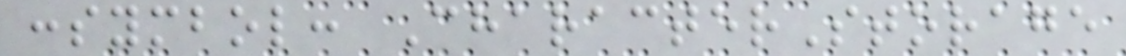:symbol: CharacterStorage
